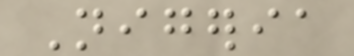Nigeria
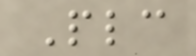Plc
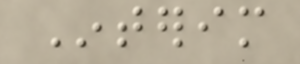Interim
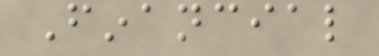Financial
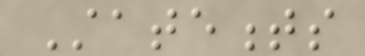Statements
